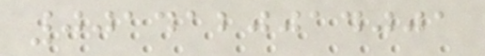0014120014001
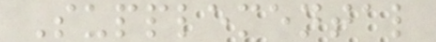Supplemental
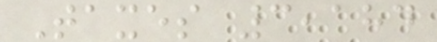Taxes 3,184
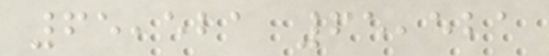65,521 65,521
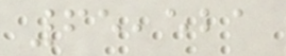65,521
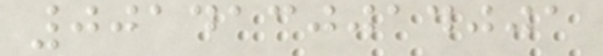0014130014001
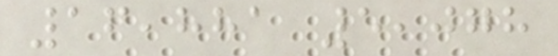16,881 5,078
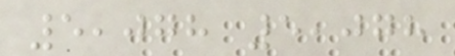5,078 5,078
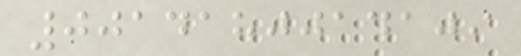0014180014109
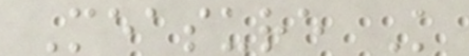Measure K
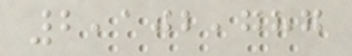2,102,787
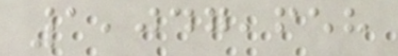1,047,658
